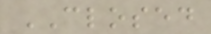CLOSED
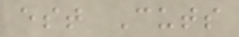est Cuts
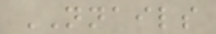NNAILS
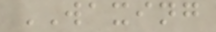WAXING
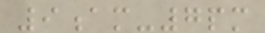9am-7pm
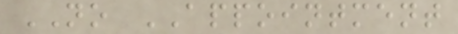NO APPOINTMENT
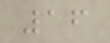16
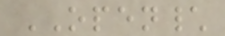OPEN\
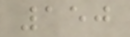150
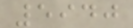5940
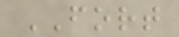FORT
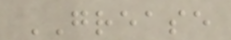GREASE
